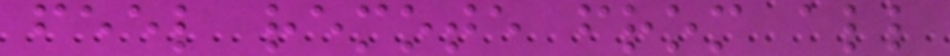feel remote from all
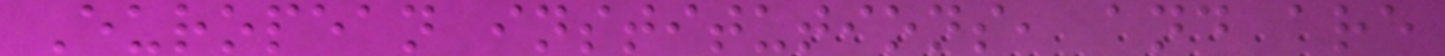European institutions, and are
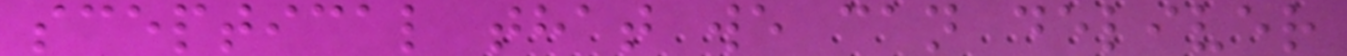sceptical that we can deliver
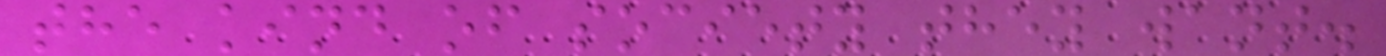the kind of society they want.
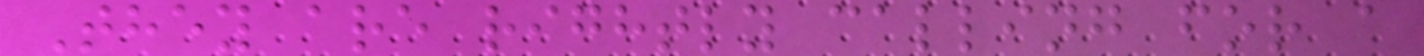They are rightly calling for a
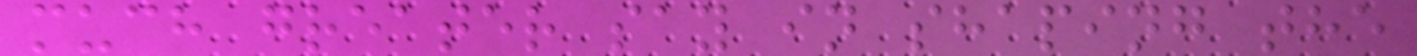much greater say in shaping the
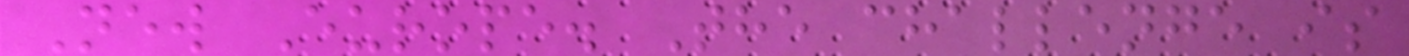New Europe. The challenge is
